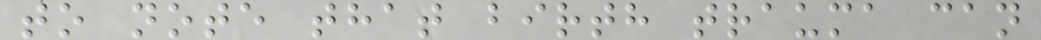to note that birth trauma can
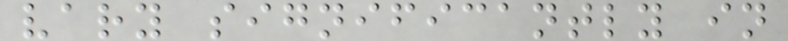vary significantly in
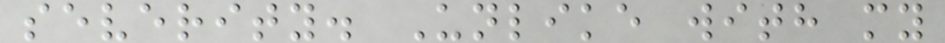severity. Unlike with my
